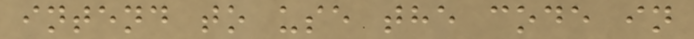intend to use the code in
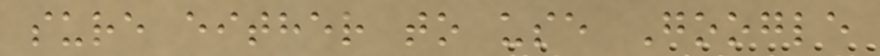sure either to use Google
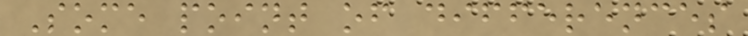Some point of differences
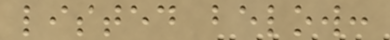listed below:
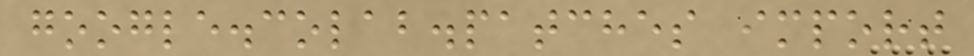google.colab.patches import
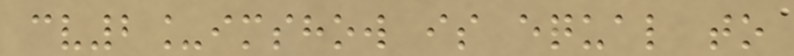cv2_imshow is equal to
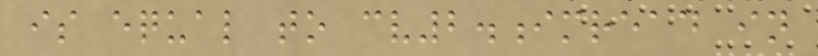is equal to cv2.imread in
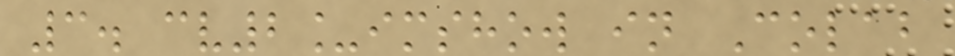3. cv2_imshow in Colab
